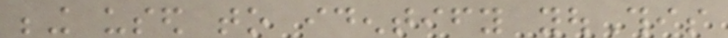being used to identify youThis
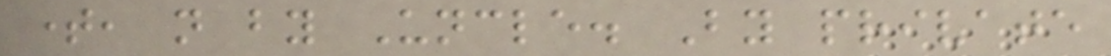time, not by Uncle. By private
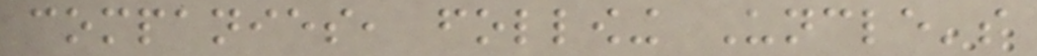companies, following Uncle's
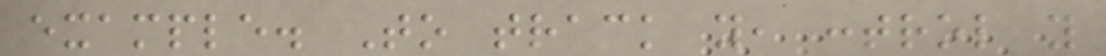example. To track you, control you
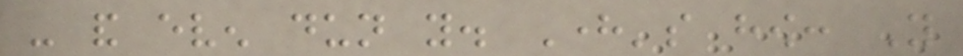- and even dun you. Here's how: You
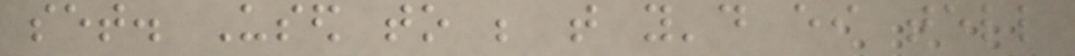set. Used to be that you'd either tell
